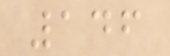146
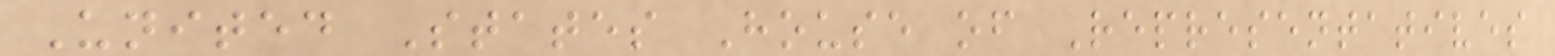United States House of Representatives
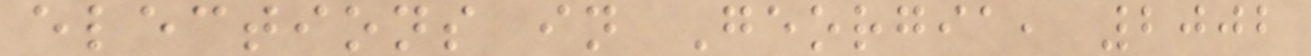elections in Georgia, 2002
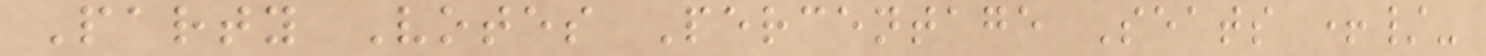Party Votes Percentage Seats +/-
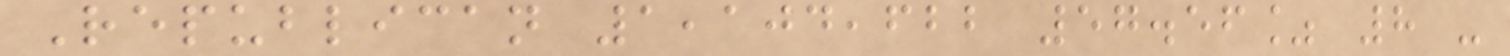Republican 1,104,622 57.56% 8 -
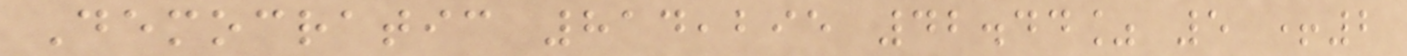Democratic 814,295 42.44% 5 +2
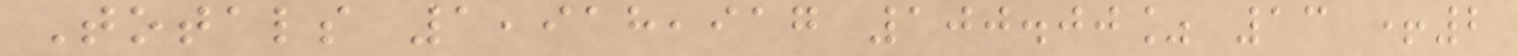Totals 1,918,917 100.00% 13 +2
